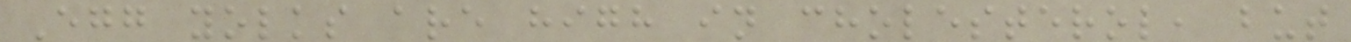Egg yolks are high in cholesterol, but
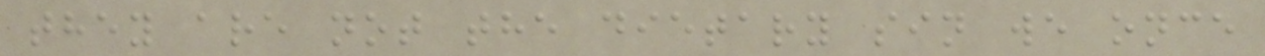they are not the dietary sin we once
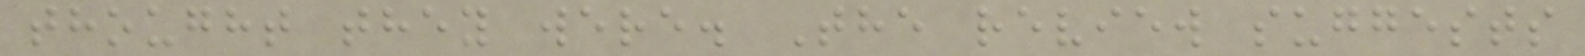thought they were. The review suggests
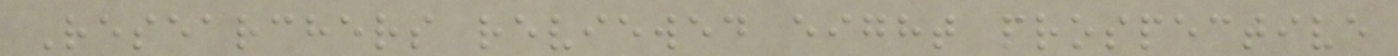Researchers reviewed eight prospective
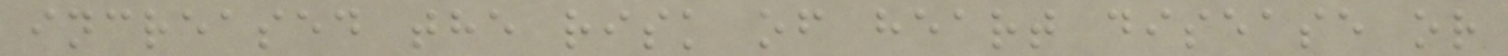increased the risk of heart disease or
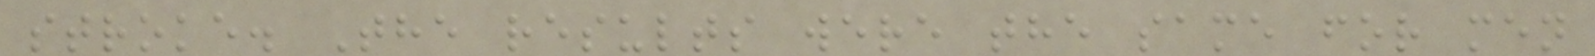stroke. The results were the same for men
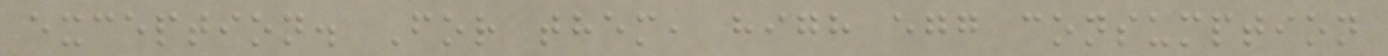exception. For them, high egg consumption
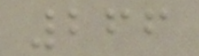266
